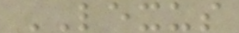LEXUS
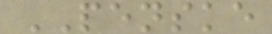PENSKE
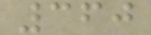360
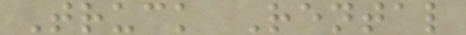Truck Rental
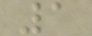1
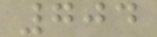704
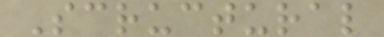Scructural
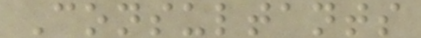Consultants
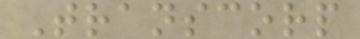Transcorp
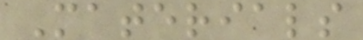Materials
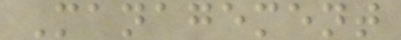Management
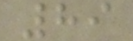89
